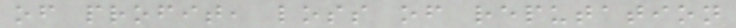of profit, loss of reputation
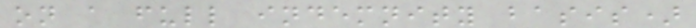on a full indemnity basis)
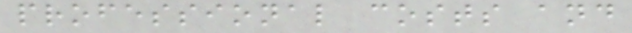professional costs and
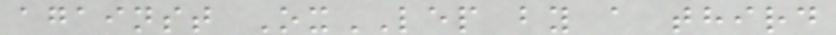against OxLEP by a third
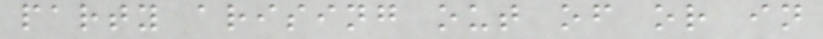party arising out of or in
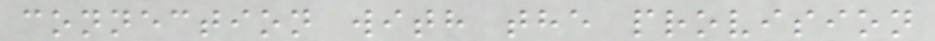connection with the provision
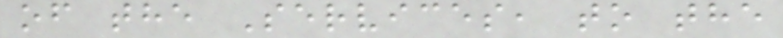of the Services, to the
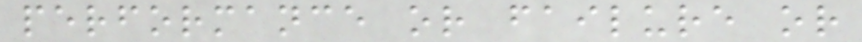performance or failure or
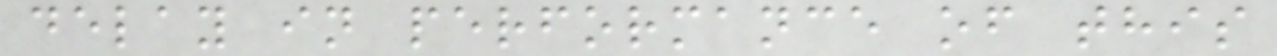delay in performance of this
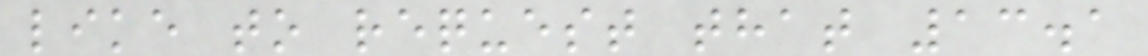like to request that 13.1
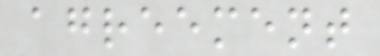agreement
